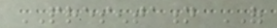PRESENTATION OF
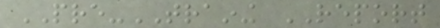PRE-TRAINING REPORT
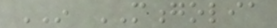IN MONGOLIA
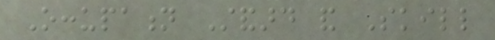Occupation Standard and Skill
